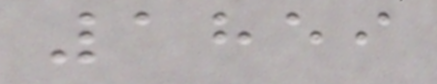1859
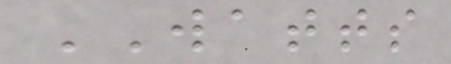WATTS
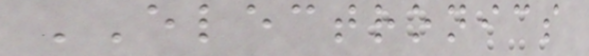ELECTRONICS
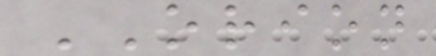ORION
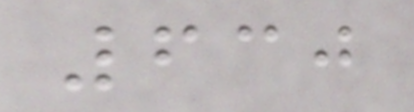630
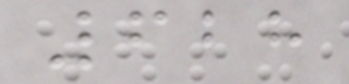628
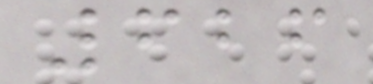626
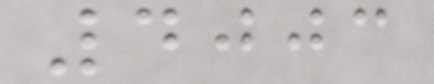4003
